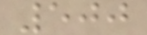500
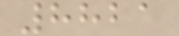8821
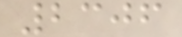2306
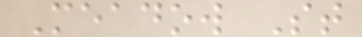Meadow St
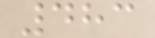483
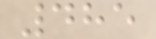485
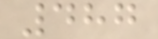487
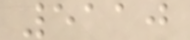5110
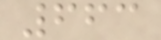663
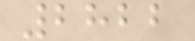2822
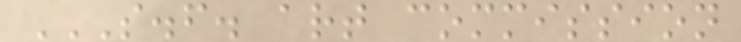S.F. ART COMMISSION
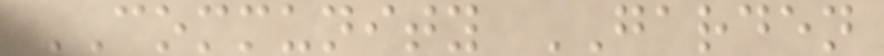COMMUNITY GARDEN
